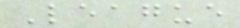League
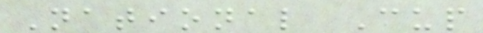National Cup
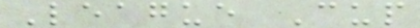League Cup
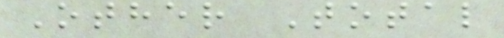Other Total
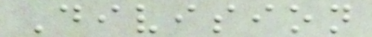Division
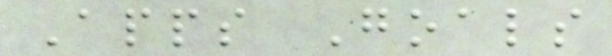Apps Goals
